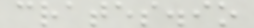crates.io
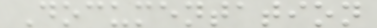Documentation
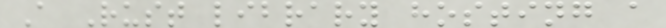A Rust library hosting a
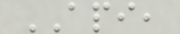API,
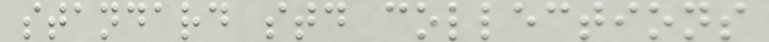standard std collections
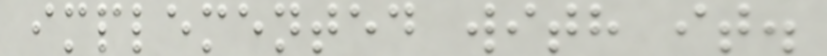implemented with it.
